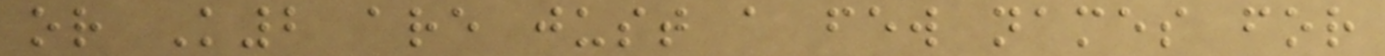or K2 are just a few names for
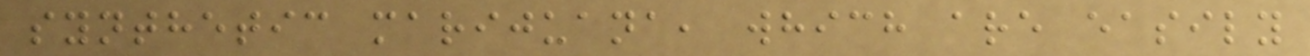synthetic marijuana, which are easily
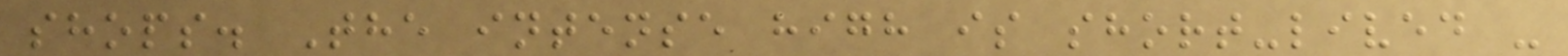shops. The intense high is short-lived -
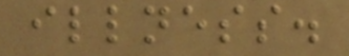illness.
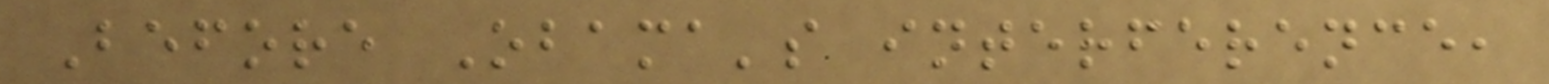Before Obama's interference,
